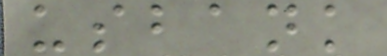usbank
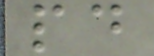pd
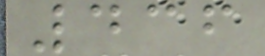436
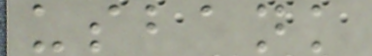usbank
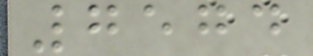7574
